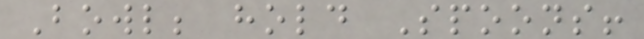Bowl; hold Spoons!
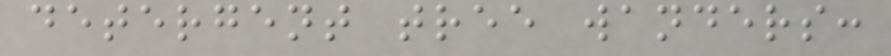detergent tree wanders:
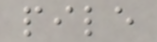pile
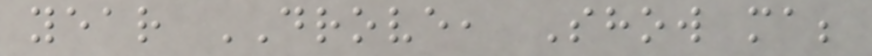year DROVE, Show ma;
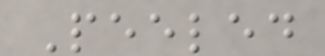Peeled
